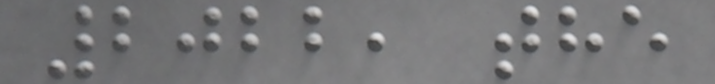2022, the
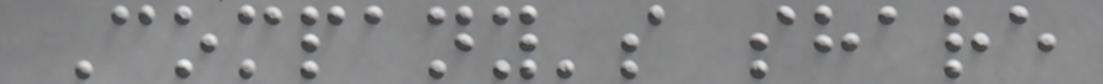Company's share
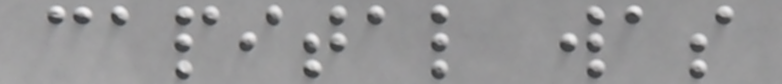capital was
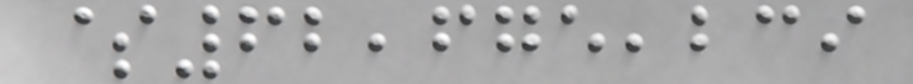$62,675,239
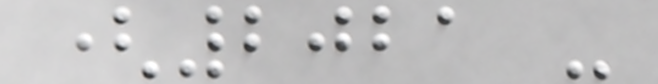(2021 -
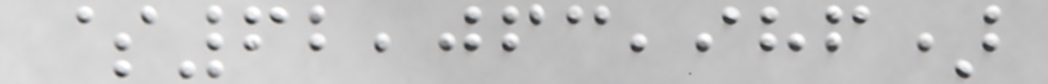$62,063,986)
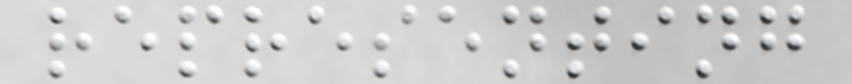representing
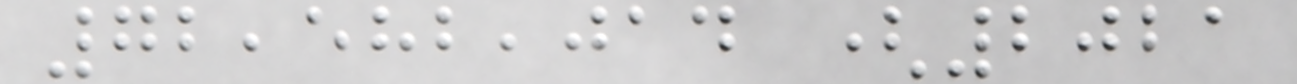72,582,014 (2021
